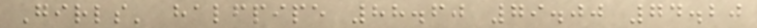Girls' halfpipe 88.60 79.00 74.20
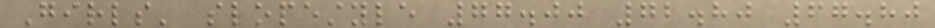Girls' slopestyle 77.00 72.80 67.80
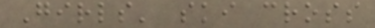Girls' ski cross
